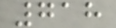718
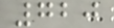720
